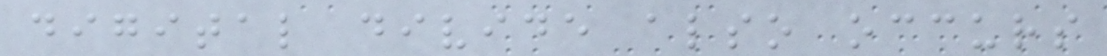digital divide also occurs
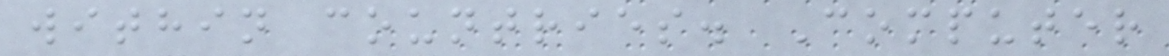within countries. Computer
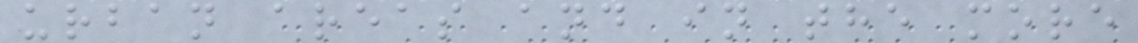urban areas and in the more
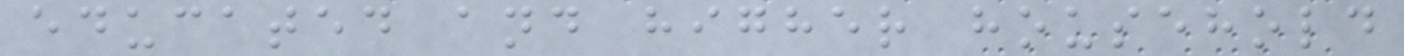educated and higher household
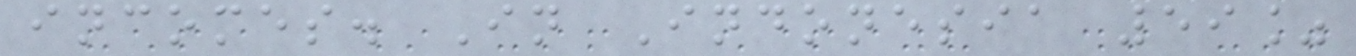incomes. In Indonesia 59%
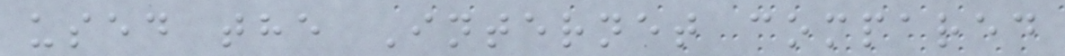used the Internet compared
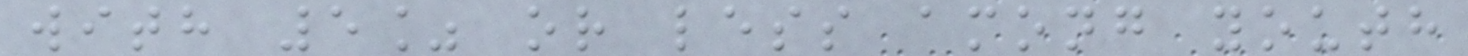with 5% or less among youth
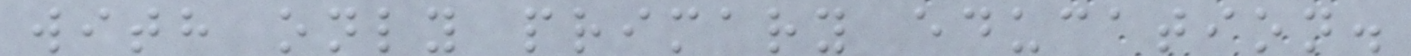with only primary education.
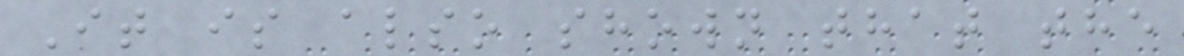It is also shown that the
